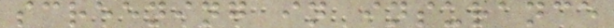screening in insurance
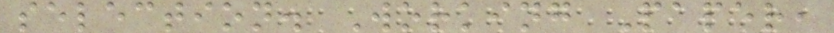selection. Working Paper,
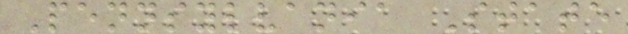Pennsylvania State
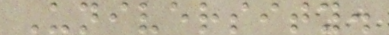University.
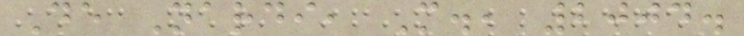De Nardi, M., 2004.
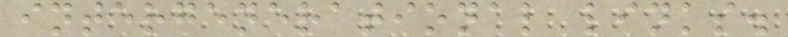intergenerational links.
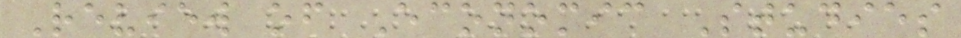Review of Economic Studies
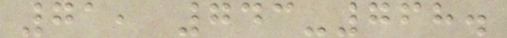71, 743-768.
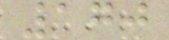170
